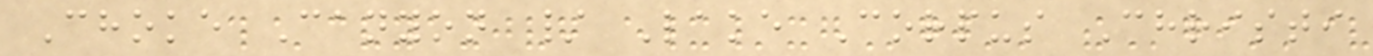Choke Canyon / Lake Corpus Christi
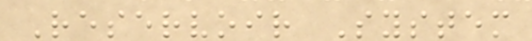Reservoir System
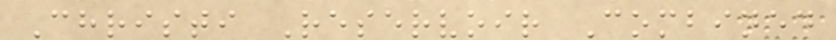Christi Reservoir Combined
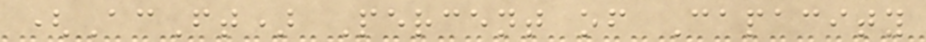(AcFt) Percent of Capacity
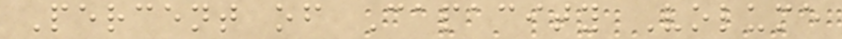Percent of Capacity Volume
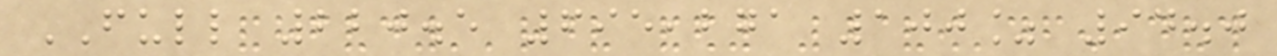FULL 220.5 695,271 100% 94.0
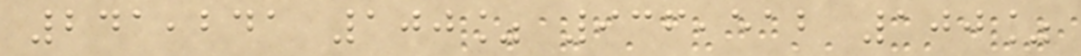241,241 100% 936,512 100%
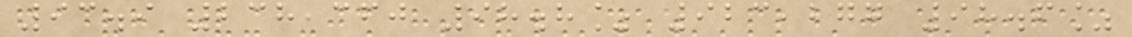93.9 238,360 98.8% 923,277 98.6%
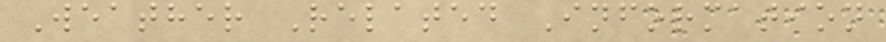Weather Related Information
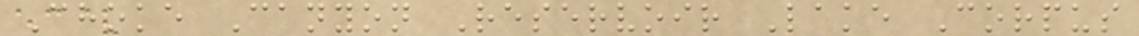Choke Canyon Reservoir Lake Corpus
